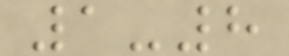1-8
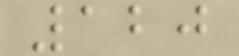120
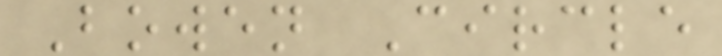Bowen Circle
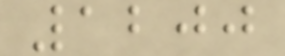1200
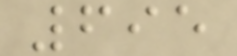695
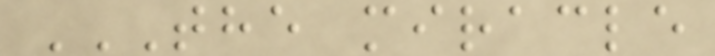THE MIRACLE
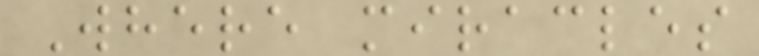Where miracles
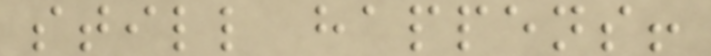still happens!
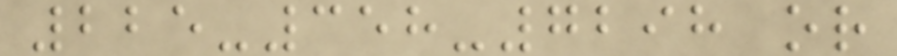225-358-7298 or
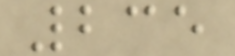235
